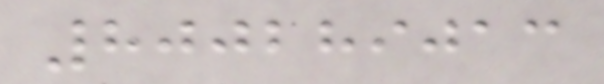800289013
